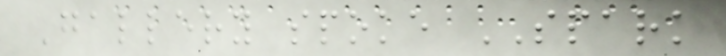Gallery spoke SPARK
